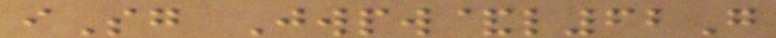iSg Jwpw&l62G
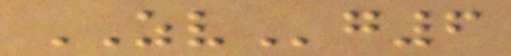ZVg6
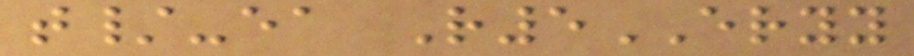t/-ea R5ERYY
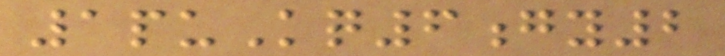1puKq6gy2
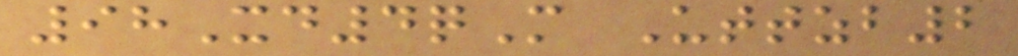98Xd4qM Uttzb2
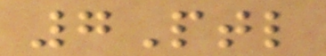7Ptl
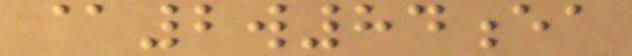@2w84ea
